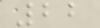22
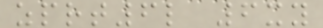zprt6l 6xy
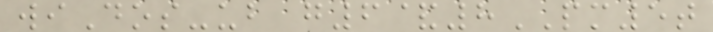wiDos-ub g6&8PM5t
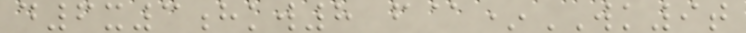d6x3hkw8 f@*WK9t
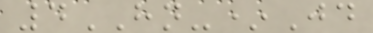4HN-*Jd
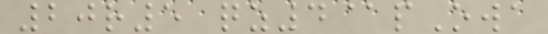20r5 qz4@pOwa
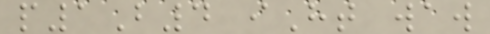p1B4 iHt waw
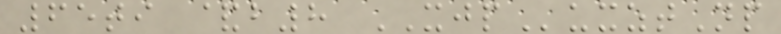65ti &b8 XJPuxztNp
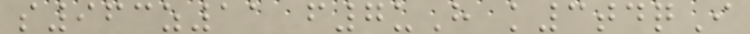s963z11 f7uH k3tdqI
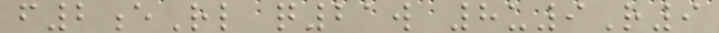f2eRl q21w 8u9R9
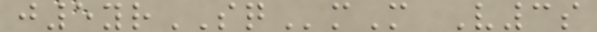j5yrSQmM V3s
